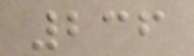236
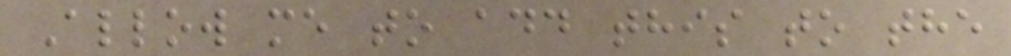Allow me to add this to the
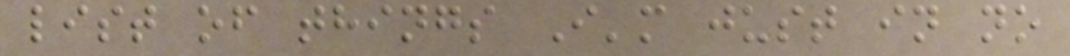list of things I'm just in no
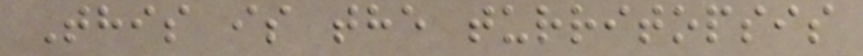This is the turritopsis
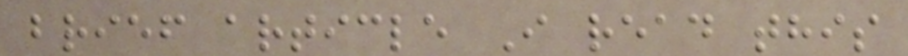brief article I read this
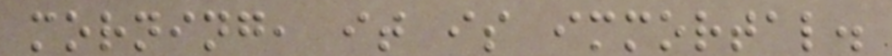morning, it is immortal.
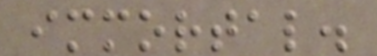immortal.
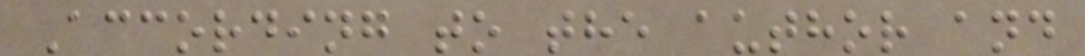According to the author and
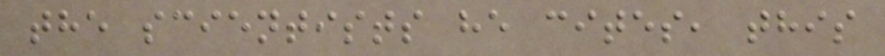the scientists he cites, this
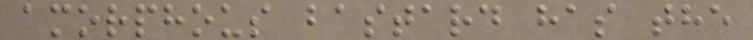amorphous bastard has the
